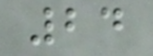24
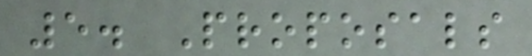5. Proposals
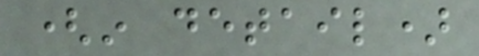(in detail)
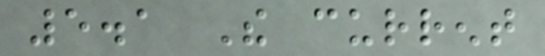5.1 The current
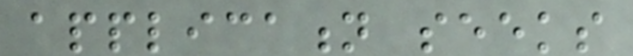application seeks
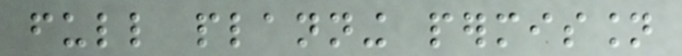full planning permission
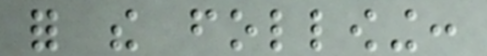for the following:
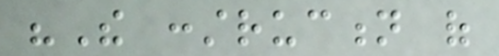"The construction of
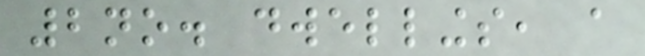2no. dwellings, a
